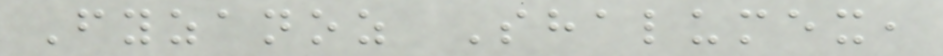Fyzanoz Shalumex,
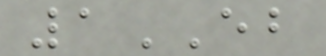1EB
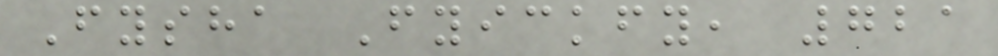Fysha Fyickfy, 721
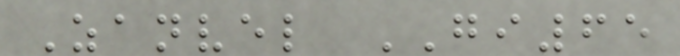Zanvel GI65
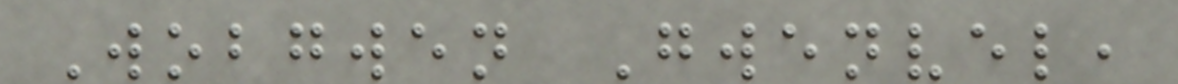Wobgwen Gwenvel,
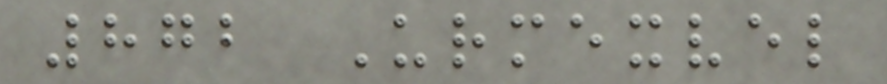872 Urmexvel
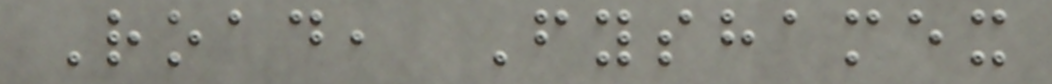Road, Fyshamex
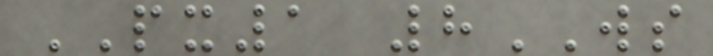PX1 8WS
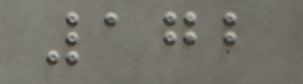172
